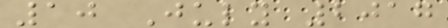10 July 2017
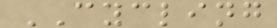CYCLING
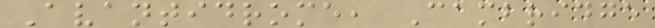Avantidrome, Cambridge
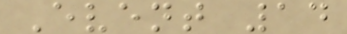Event 14
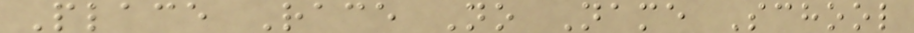Place Race No Name School
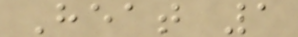Heat 1
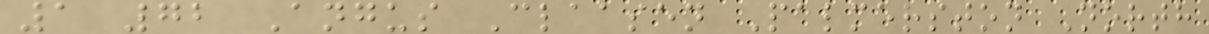1 72 Angus Claasen Palmerston North
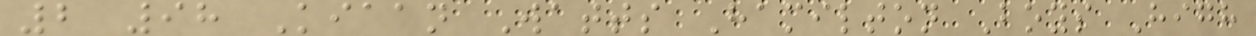2 98 Kiaan Watts Hamilton Boys High
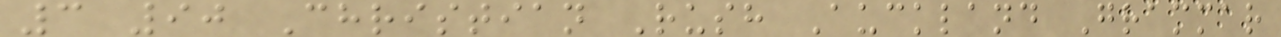3 90 Christian Rush Auckland Grammar
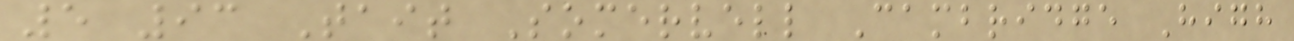5 93 Tait Somervell Cambridge High
